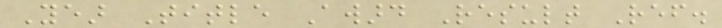Year Title Award Result Ref.
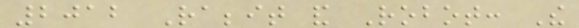2012 Rabbit and Robot: The
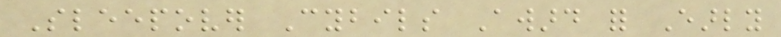Sleepover Cybils Award for Early
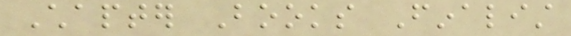Chapter Books Finalist
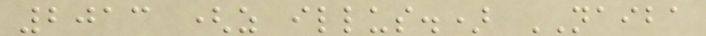2013 (as illus.) NAIBA
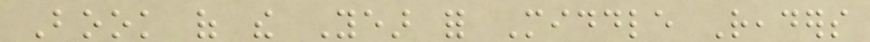Book of the Year for Middle Readers
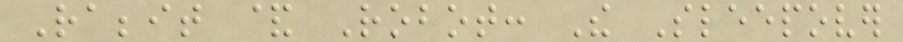Rabbit & Robot: The Sleepover
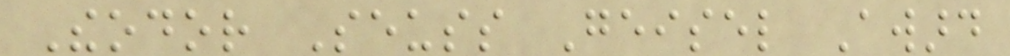Theodor Seuss Geisel Award
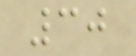30
